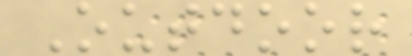Outdoor
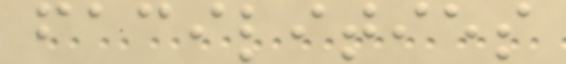facilities
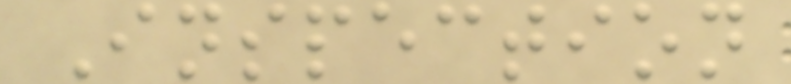Inspection
